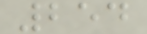254
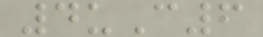4uC6
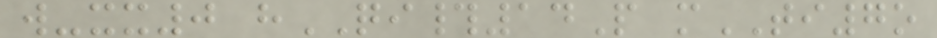w-xx0 hQI#14P mTI7o
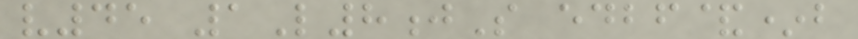v45 1L8jS edbf&*b
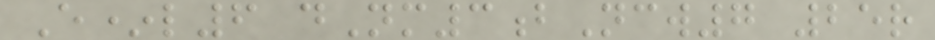E*l6 dNm3bNcw7 25r
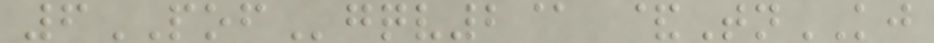6POFgqv2@ &TnKJ
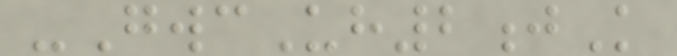-GwcUh2jK
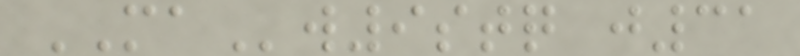MAw9stq j31
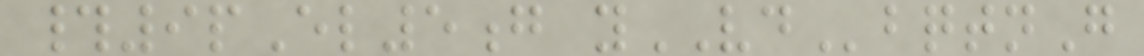#9pEl5g yVDbqtnG
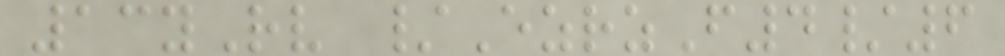13yRv /EzrzF4/6
